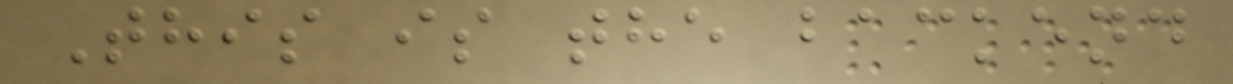This is the backend
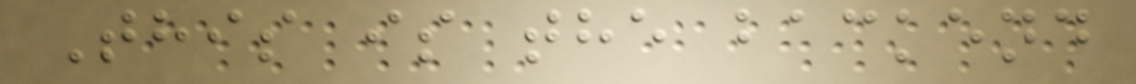This is the backend
